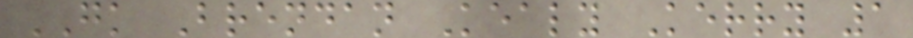GK Brendan Kealy Kerry 1
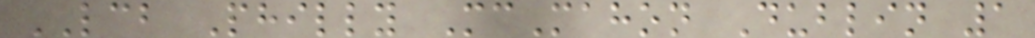LCB Philly McMahon Dublin 1
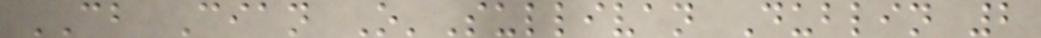CB Cian O'Sullivan Dublin 2
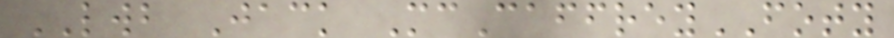LWB Jack McCaffreyFOTY
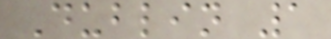Dublin 1
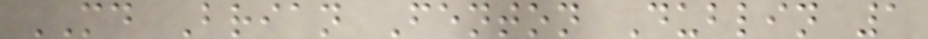MD Brian Fenton Dublin 1
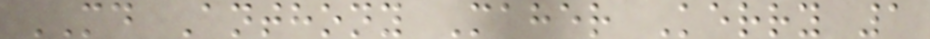MD Anthony Maher Kerry 1
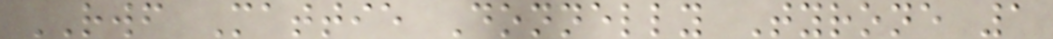RWF Mattie Donnelly Tyrone 1
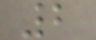2
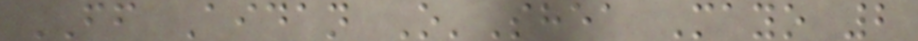FF Aidan O'Shea Mayo 2
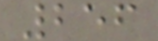256
